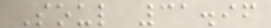Soul 31.96
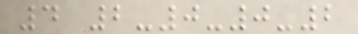4 2-0-0-2
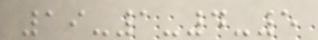19-1-4-5
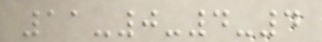11-0-4-4
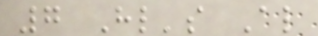7 Hl's Al
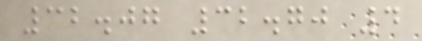32.07 32.70 4
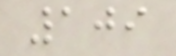109
